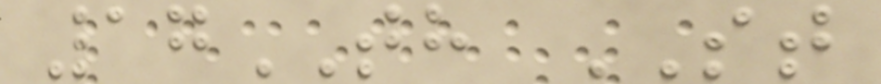17TH ST
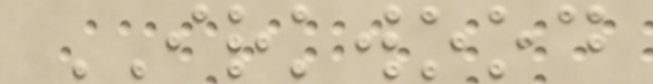IRKWOOD
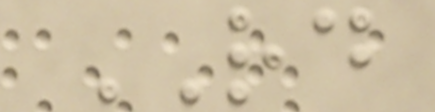RD
